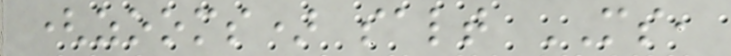(zooms) salt MS,
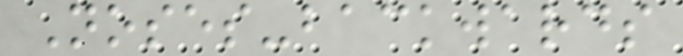Noses-backwards
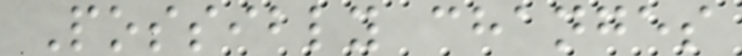Possibly changes
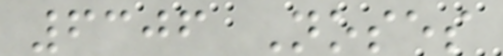6306 Noses
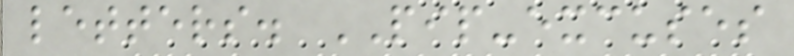letters. PIP-excuses
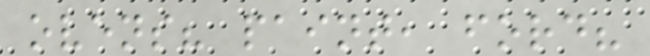ovens? paint, ford?
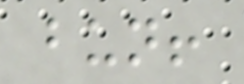bun!
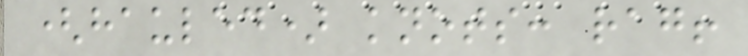(hauled) knots: rag!
